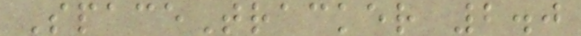SpaceTracker 2.0
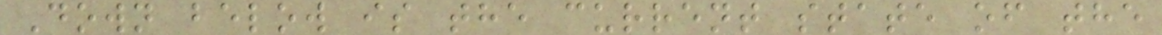Down below is the current state of the
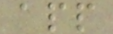app
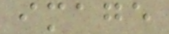image
